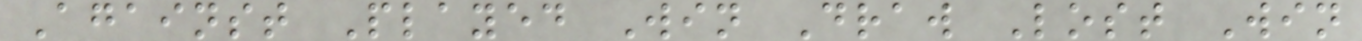Against Played Win Draw Lost Win
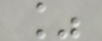%
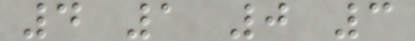4 1 0 3
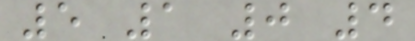5 1 0 4
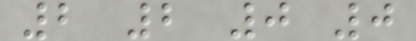2 2 0 0
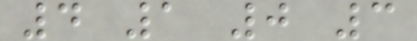4 1 0 3
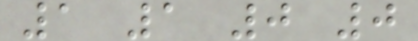1 1 0 0
